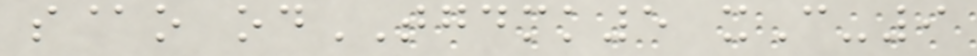s@o odTGDMK5 xC-9
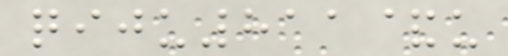qiju811&u
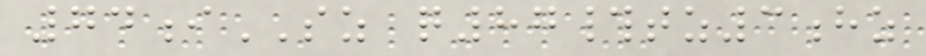74iSZ q87#tz3hz
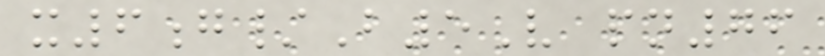x6g/B5V pn76
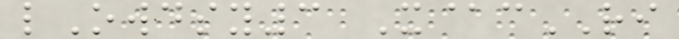lOwdsy3 X@cRI
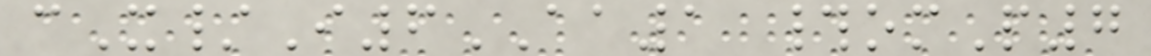cX/I6AA1 #omP7
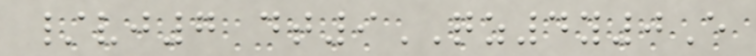/vj7 dt9QZ4y0E
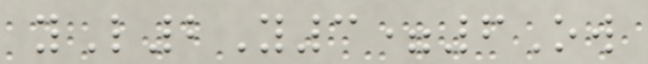yL2Y3=6Ow
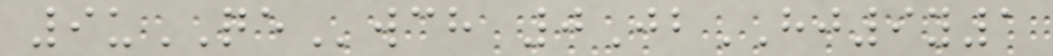9uQEwch 0JbHJ9y1
